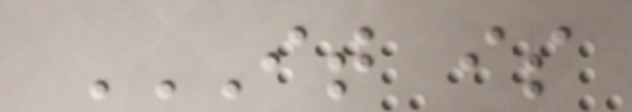IT IS
